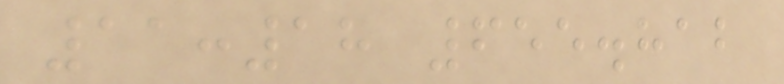11:18 655.812
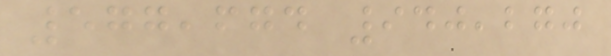577,674 940,270
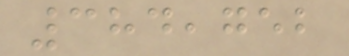384,752
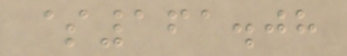$161.08
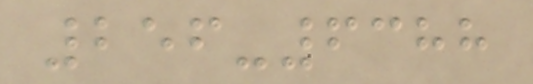256-6388
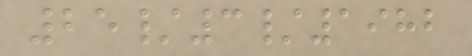25/3/1982
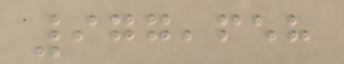977,658
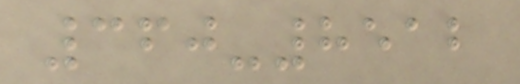360-8512
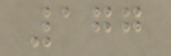177
